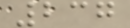237
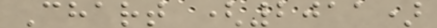Chart (2011)
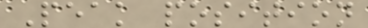Peak position
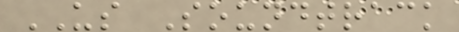US Soundtrack
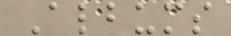Albums
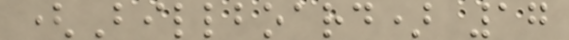(Billboard) 17
